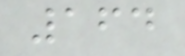164
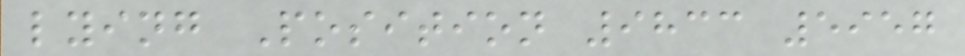lying Position 9833 5957
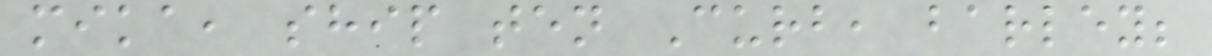mika, ship ten Curb, barley;
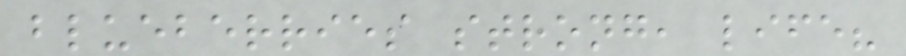blueberries strong, life?
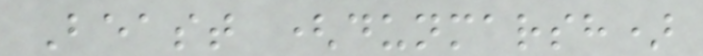Beast (dunmarsh)
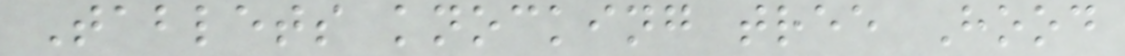Tablets knocking tree Hood
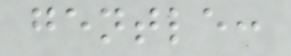gentle:
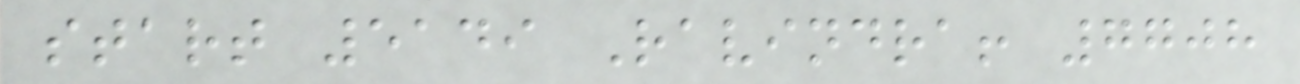start 5149 Ravindra! 7708
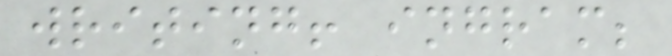writing! ingram;
